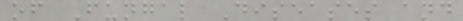of Fungal Diseases and
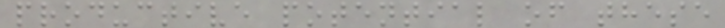productive potential of these
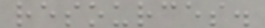resources.
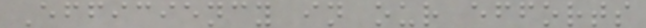Efficiency in our efforts
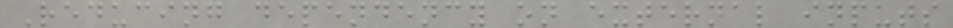Reducing dependency on external inputs
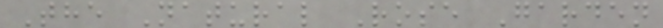The Natural Rose Garden
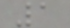1
